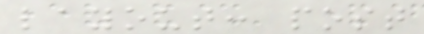layout: post
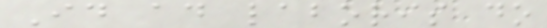Id ad laboris do
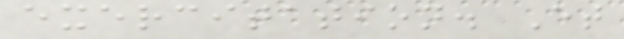exercitation. Et
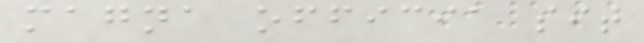magna officia sit
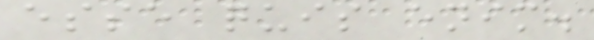esse quis enim.
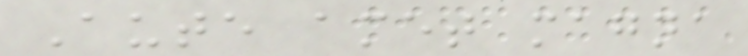Aute amet magna
